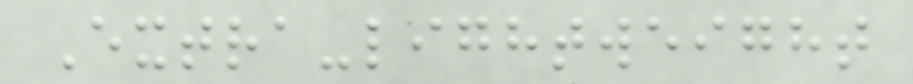Extra-lightweight
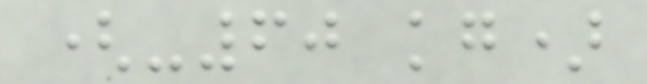(-60 kg)
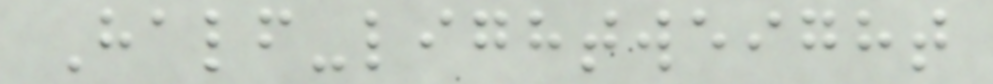Half-lightweight
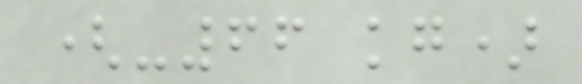(-66 kg)
